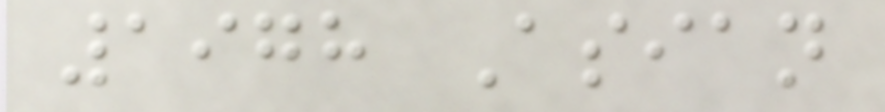1978 Asian
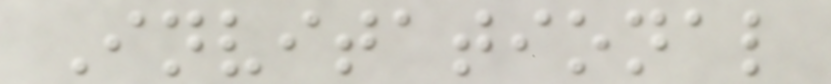Invitational
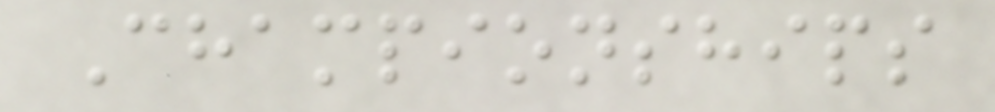Championships
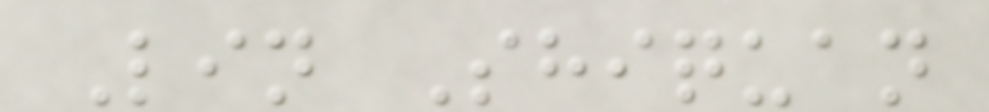Lin Shiquan
